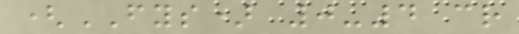(FYS) 0-4 cr
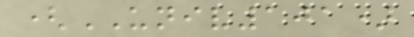(UNIV101)
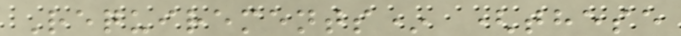Requirements* (these
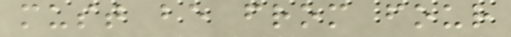must be from four
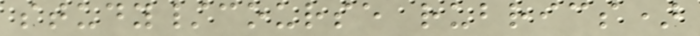study/course rubrics)
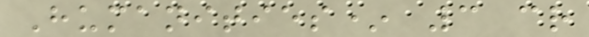Humanities* 3 cr
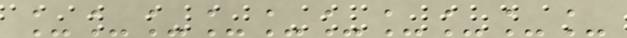__________
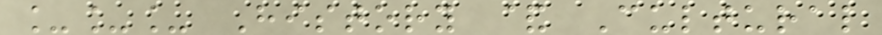___ History & Cultural
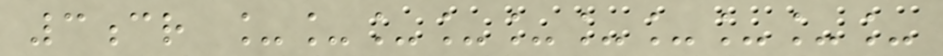3cr __________
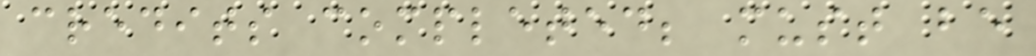credits completed; must be
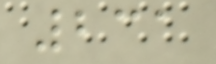231
